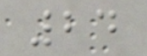24
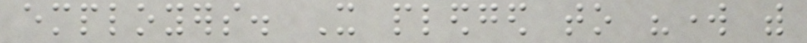employers. It pledged to "work with
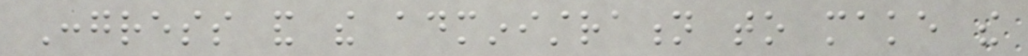Congress and the administration to make the
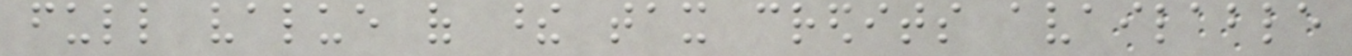full value of these tax credits available
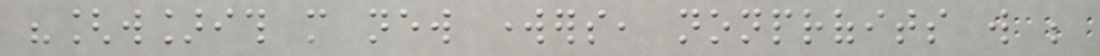"[w]ith more new workers, nonprofits will be
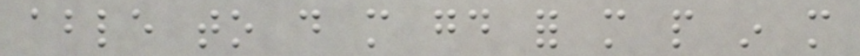able to do more good for more people in more
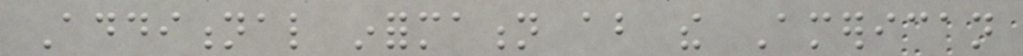Additional information about the American
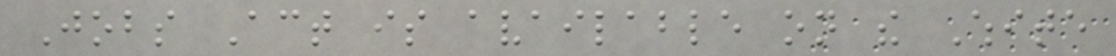Jobs Act is available on the White
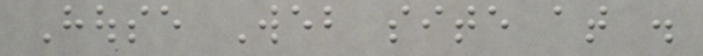House Web site at .
